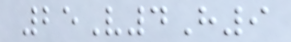25V4H9
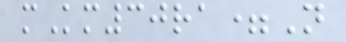mKm30ra=N
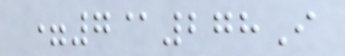=7@278I
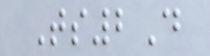Ts2D
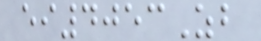ei4053Zb
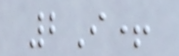2I+
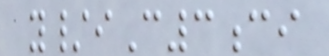y/iC3ci
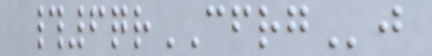#6qrCFRGj
